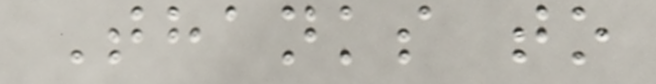Thanks to
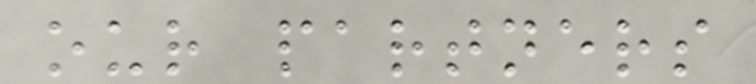our partners
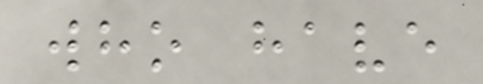who have
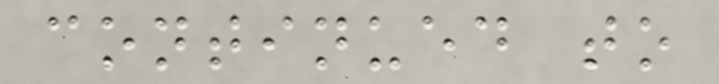continued to
